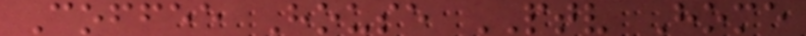Coffee House PTV Home
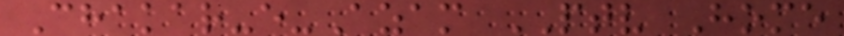Chakar-e-Azam PTV Home
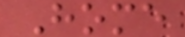Home
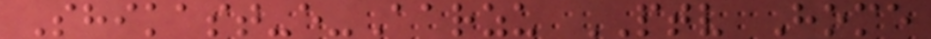Shikast-e-Aarzu PTV Home
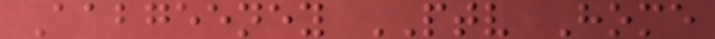Aabgeeney PTV Home
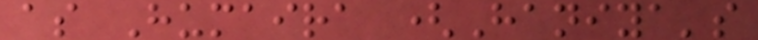as Humaira (Haniya's
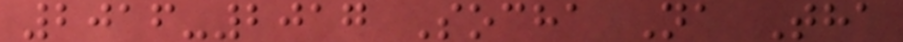2016-2017 Socha Na Tha
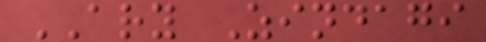ARY Zindagi
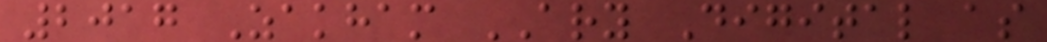2017 Zakham ARY Digital as
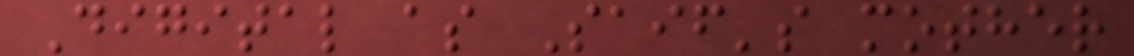Digital as Saif's mother
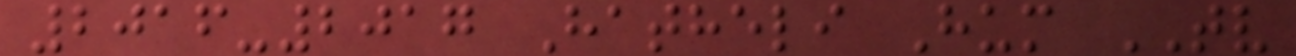2016-2017 Hatheli Hum TV
